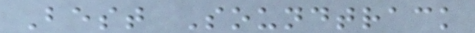Best Soundtrack
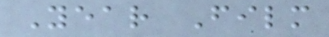Year Film
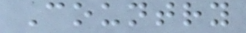Country
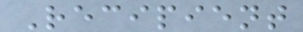Recipient
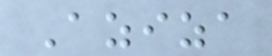Aziza
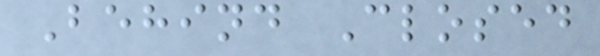Behind Closed
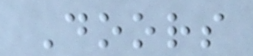Doors
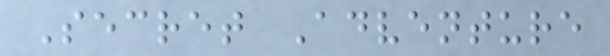Secret Adventure
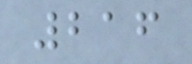216
